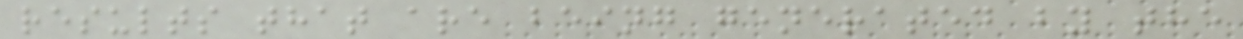results that are being generated by the
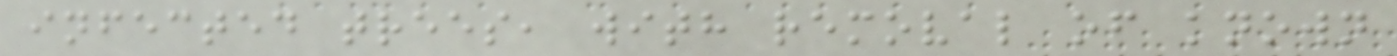infected trees, with removal of known
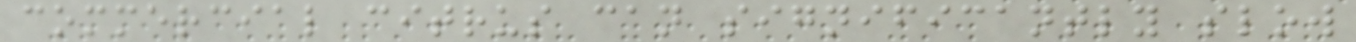commercial citrus can significantly slow
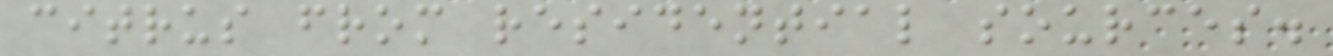citrus from residential sources.
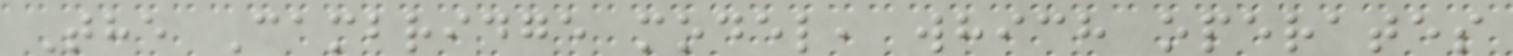The Cambridge model, which operates
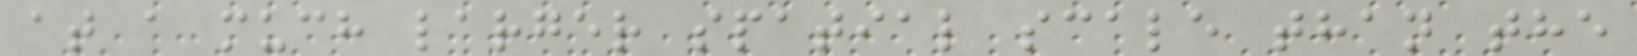at a much larger spatial scale than the
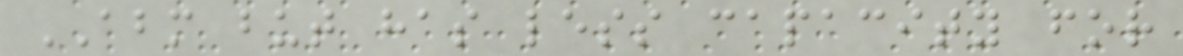ABM but has less capacity for
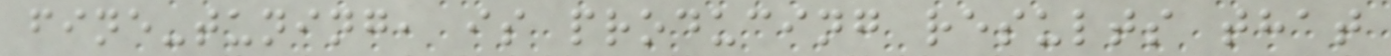fine-tuning, is producing results that
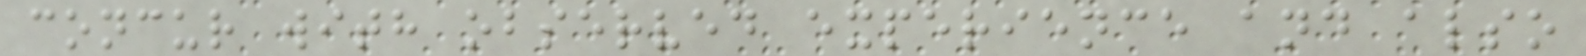concur with observed experience and also
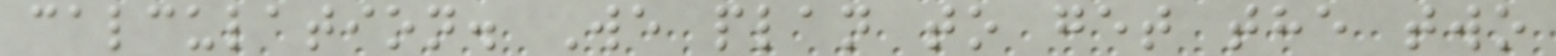calculation. We plan to get the two
